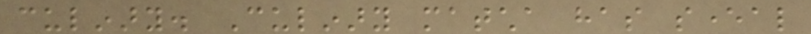culinary. Culinary matcha has several
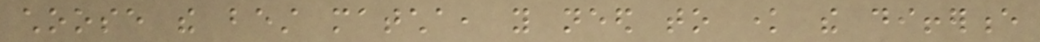choose the best matcha, you need to know the difference
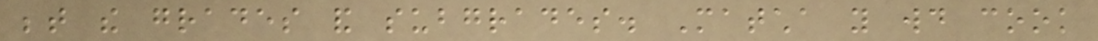between the grades and subgrades. Matcha you would cook
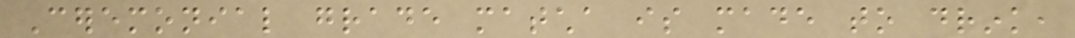Ceremonial grade matcha is made to drink,
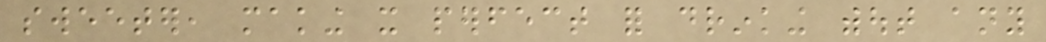sweeter, making it perfect for drinking without any
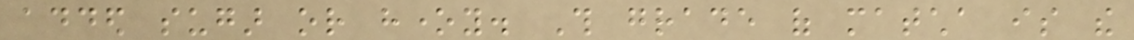added sugar or honey. This grade of matcha is the
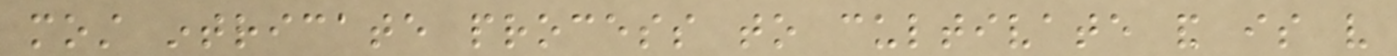most intricate process to cultivate and is very
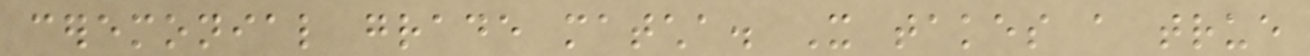ceremonial grade matcha. It takes a true
